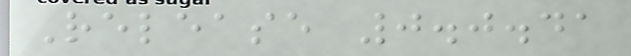Release 0.0.41
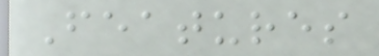Features
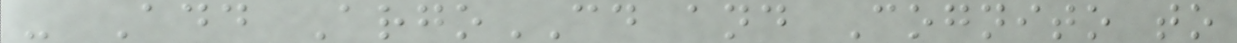- Add ArgoCD and Cognito to
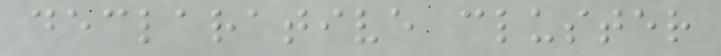declarative cluster
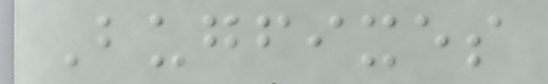Bugfixes
